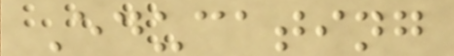Educating
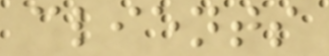clients
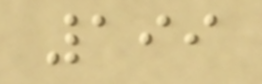199
